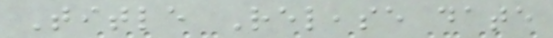Title Release date
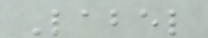Label
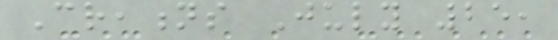Creations July 25,
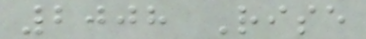2008 Rise
